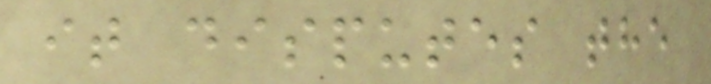it disputes the
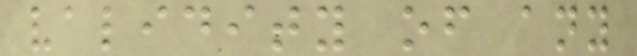validity of any
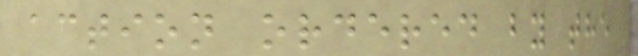action ordered by the
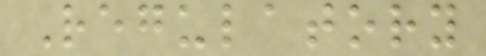Regulatory
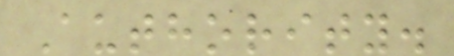Authority.
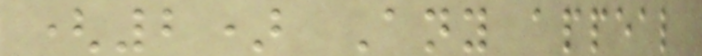(2) Any appeal
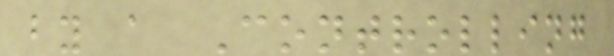by a Controlling
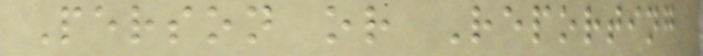Person or Reporting
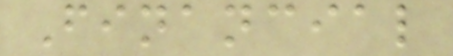Financial
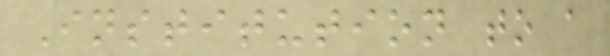Institution to a
